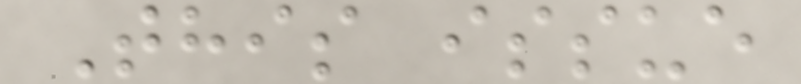This issue
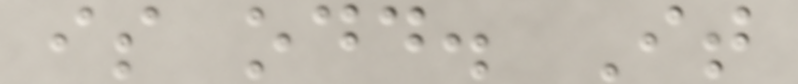is odd. It
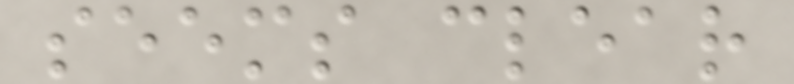seems clear
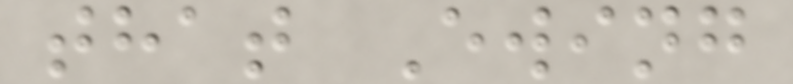that Ewing
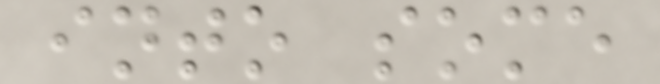into some
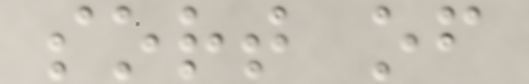sort of
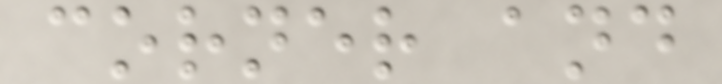corner and
